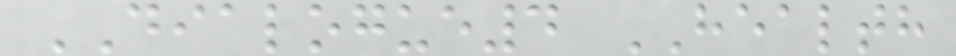DIALOGUE4 HEALTH
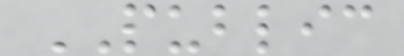PUBLIC
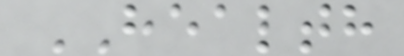HEALTH
